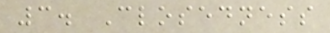3. Closedness
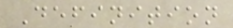Definition
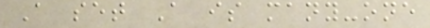A set A is many-one
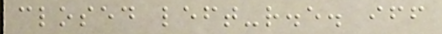closed left-r.e. iff
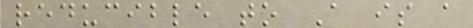reducible to A is a
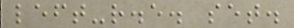left-r.e. set.
